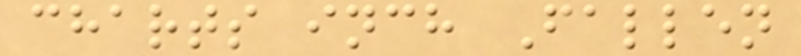charts inch Fallen
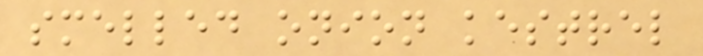smelled onion kestrel
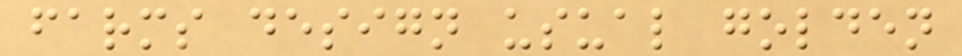farms design usual golden
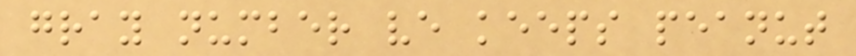gray number ve keeps peanut
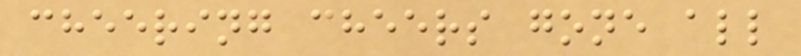cheering cheers gone all
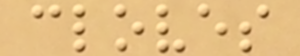cloves
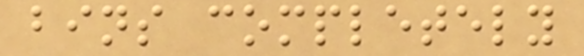bins completely
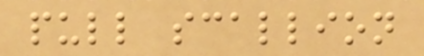pull scallion
